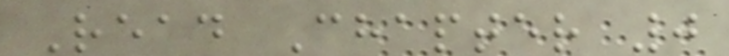Read Chapter 0
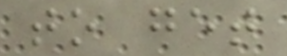to get
